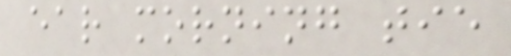ear morning tie
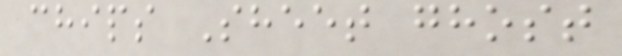chips Sheet ghost
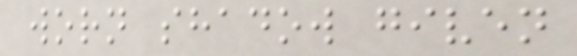worn shadow given
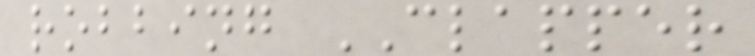robbing CLAPPER
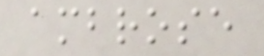ambrose
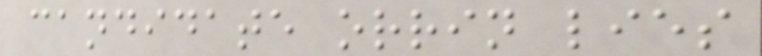candidate orrin lies
